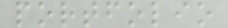portfolio
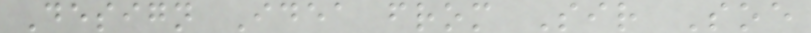Design Idea from Sir Soe
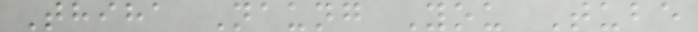Thiha Naung You Tube
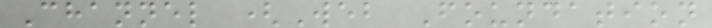Channel (Web Foundation
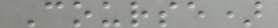Course)
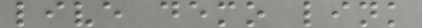live demo link
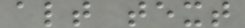alt text
